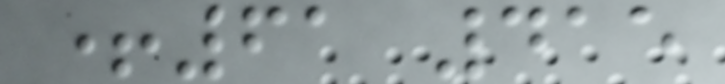+61 415
